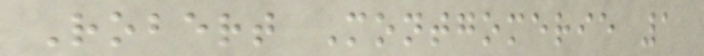Robert Montgomerie 1
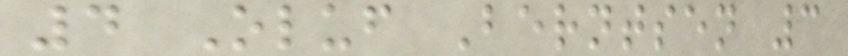4 Oluf Berntsen 3
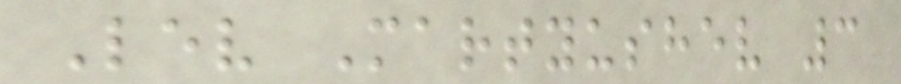Lev Martyushev 3
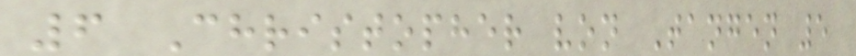6 Christopher von Tangen 5
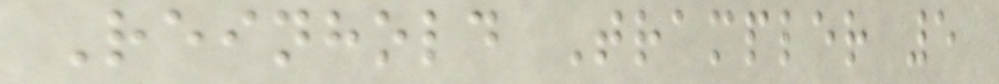Reinhold Trampler 5
